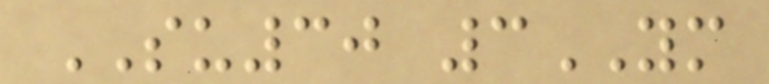SU30 3YM
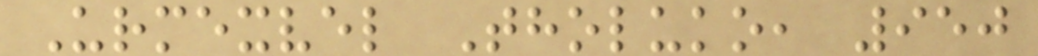Urmexvel Tholuko, 950
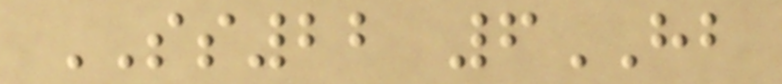SS22 6HB
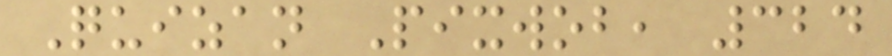Quizan Pixwob, 324
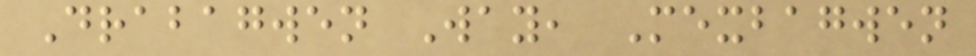Drabagwen Way, Mexbagwen
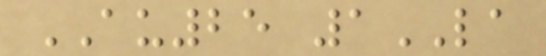AU25 1LA
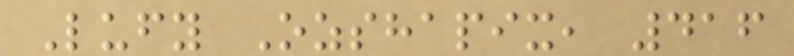Lufy Ozshapix, 416
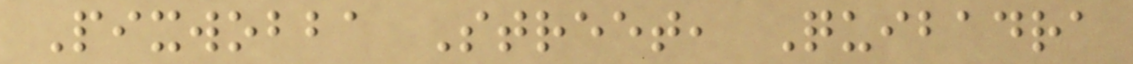Pixwobba Street, Quibadra
